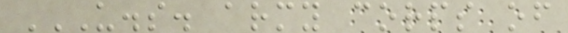U.S. ARMY CORPS OF
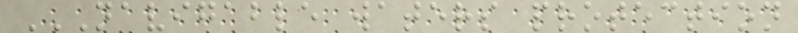NAVIGABLE WATERS PROTECTION
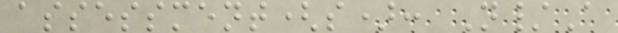assessment(s): N/A
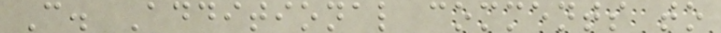C. Additional comments to
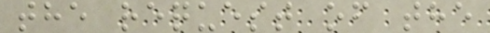the request of the
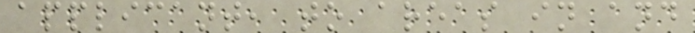applicant, to areas in and
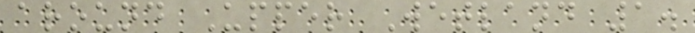around Upper Wetland 1.
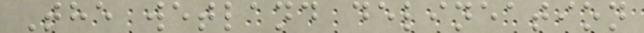The wetland delineation
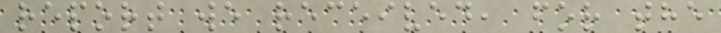report we received, for the
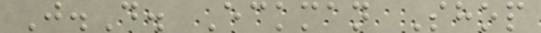J.D. Eckman Shop
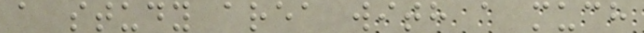a study area with a much
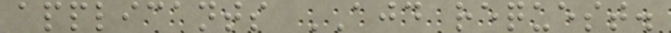applicants AJD request.
